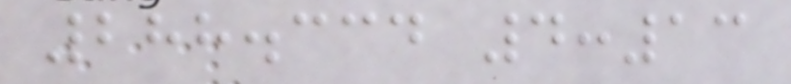288.334 4:13
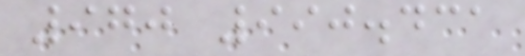970 990.431
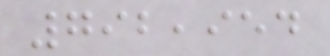792,954
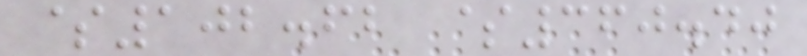$102.62 $360.40
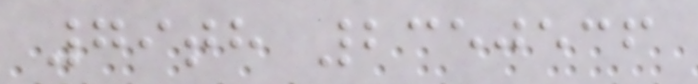79th 2350536
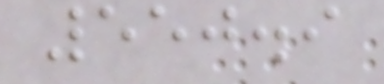550.9
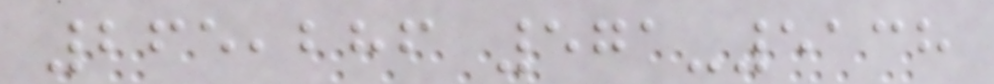265,286 571-5138
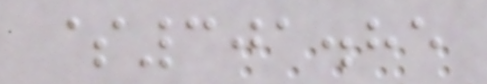$301.85
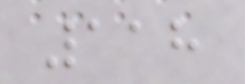118
